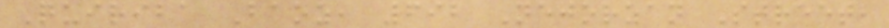Quiriba Baoz, 692 Nejorzan Street,
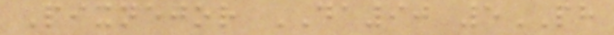Pixnejor DA90 5PH
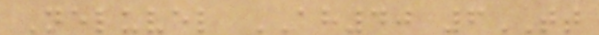Neluvel AH40 6TT
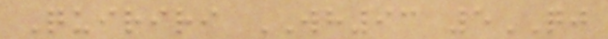Quiriri WH93 5QJ
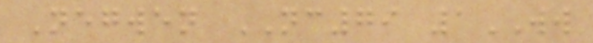Negwen NC79 1WW
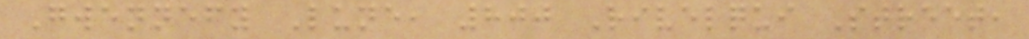Gwennefy Lune, 800 Rivelqui Street,
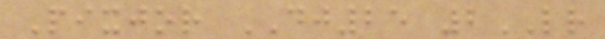Pixjor DJ25 2LR
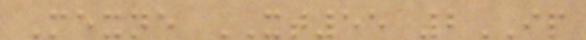Mexne XT55 2IP
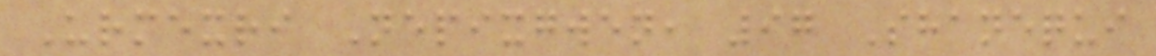Urmexri Nepixgwen, 97 Shanequi
